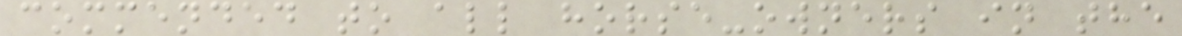commended to all horse-owners in the
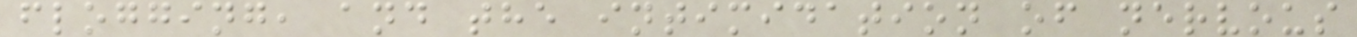flogging, and the intimidation of nervous
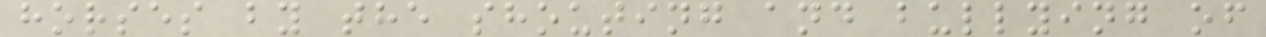horses by the shouting and bullying of
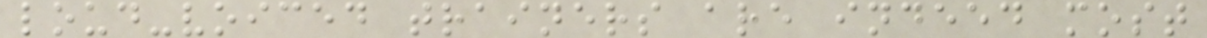loud-voiced trainers are indeed most
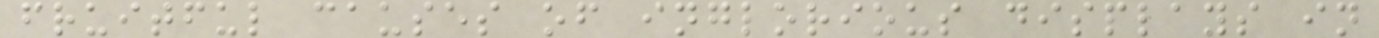fruitful causes of inglorious displays in
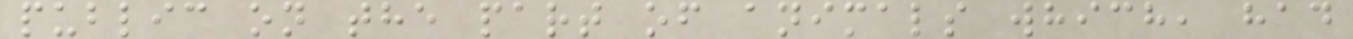public on the part of animals which, had
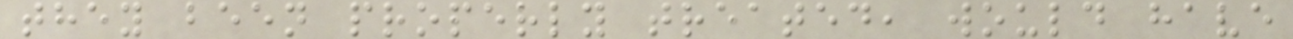they been properly treated, would have
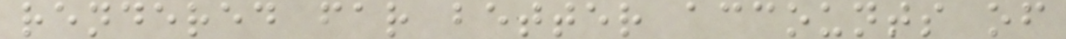rendered far better accounts of
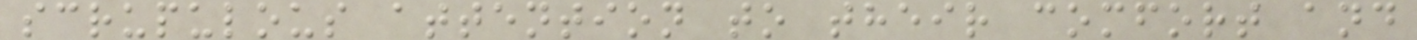scrupulous attention to their comfort and
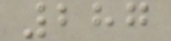287
